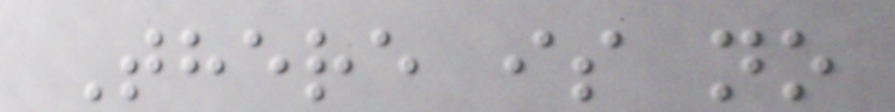There is no
